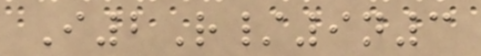I2R/9n3
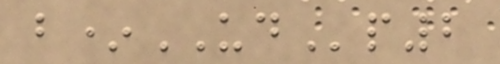b*UDp2
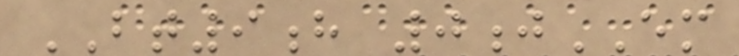BT9h 0jEM
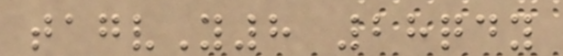tagvY8 28qdy
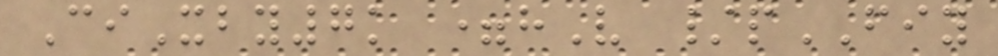CiXby7k =hV /pFIY
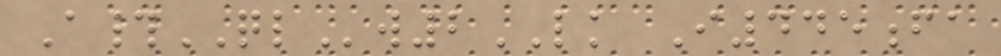A#QLw2LK I445fa
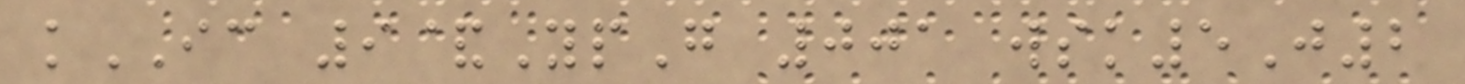kIC 9&YpG 001 wsk5J2
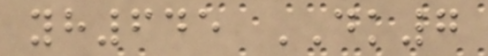yh645 DK7
